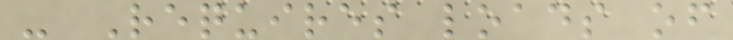- Requires loads of
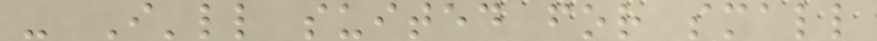- I'll suited for small
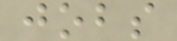jobs
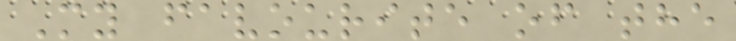My favourite of the
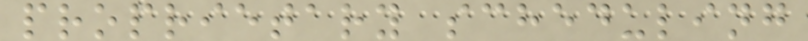proprietary scheduling
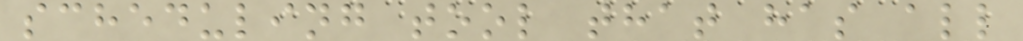scheduling tool that has all
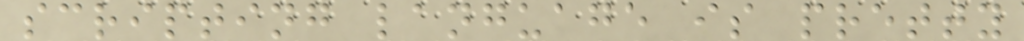scripting language is pretty
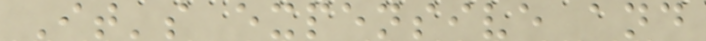It's expensive and
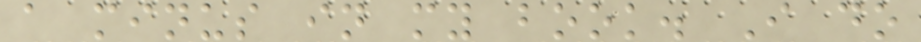a minus in my book. I do
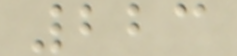223
